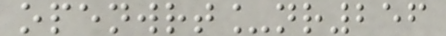openwrt_nr256
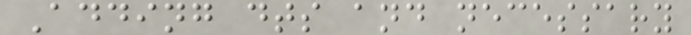Adding dts and necessary
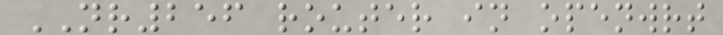NR256 router in openwrt
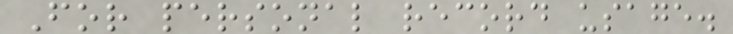For personal record usage.
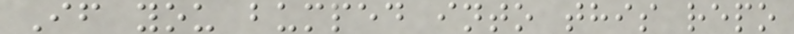If you bumped into this repo
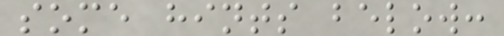some hints below:
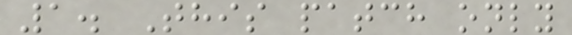1. This patch only
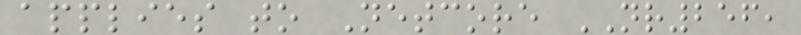applies to Netcore NR256,
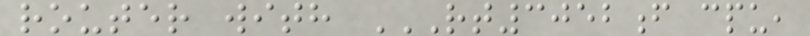router with RT3052F CPU,
